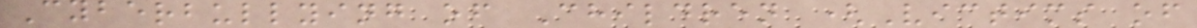Cyberbullying of Children (Victims of
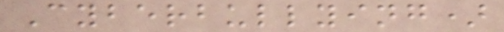Cyberbullying)
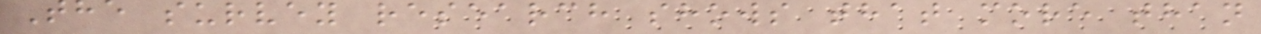The survey research shows that more than
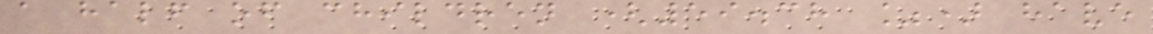a half of children (59.38 %) have
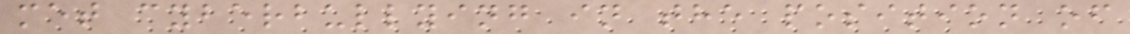met cyberbullying in the position of
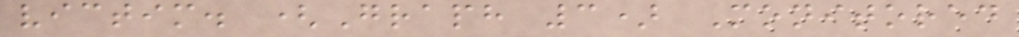victim. (Graph 3) Monitored
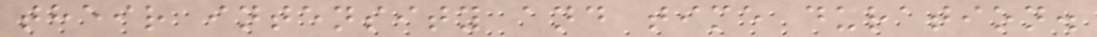their intensity and time duration.
